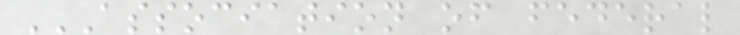ASSOCIATION OF FEDERAL
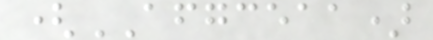(AFGCEAA)
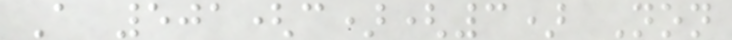A 501(c)(3) Non
